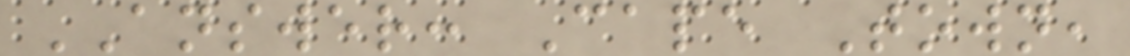ANSWER: Cape Town,
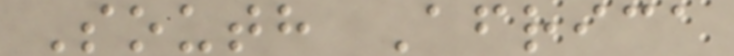South Africa
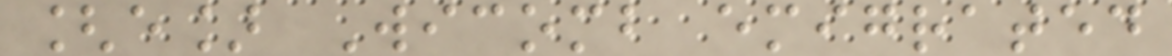[e] Wicomb emigrated
